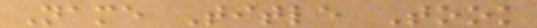Name Title Took
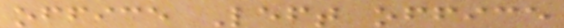office Left office
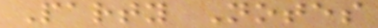Party Notes
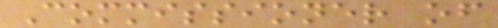Commissioner of
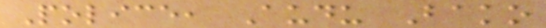Police, Audu Bako
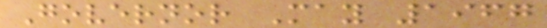Governor May 1967
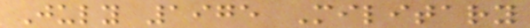July 1975 Military
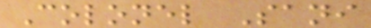Colonel Sani
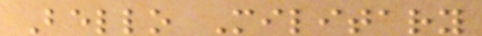Bello Military
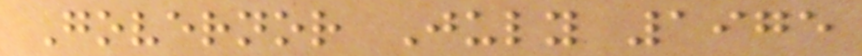Governor July 1975
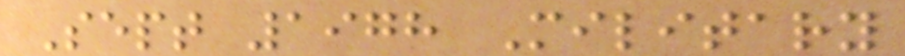Sept 1978 Military
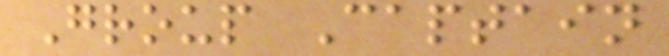Group Captain
